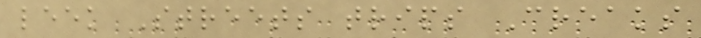leek Streets trips Creaks
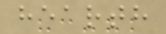hearth
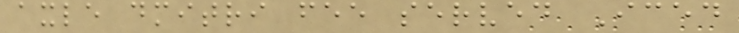axle dmitri fee served Iced
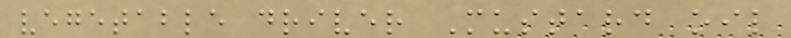vegetable driver Mustard oil
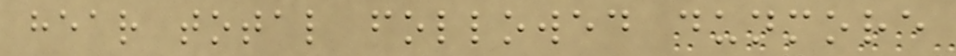hear total followed dunmore
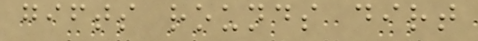gifts rounds dirt
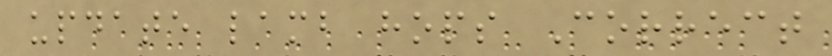update lamb hops Correct
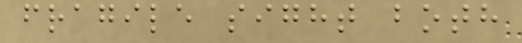fragile sight both
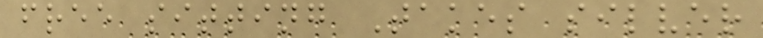free sitting Takes silver
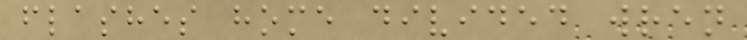flashes home divided wren
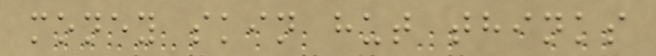money skin hut thinks
